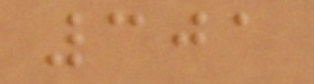301
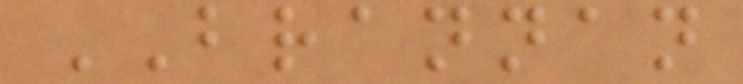BRANNAN
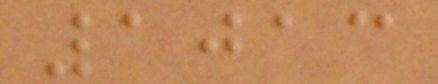1013
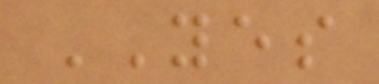YES
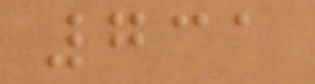731
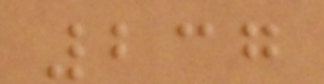237
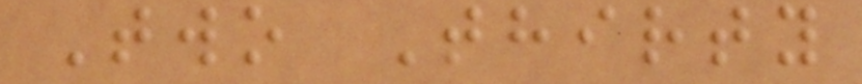Two Thirty
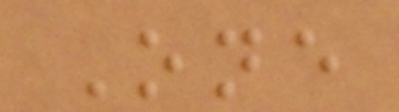One
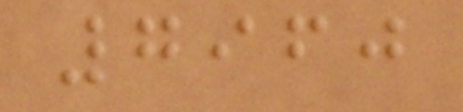7960
